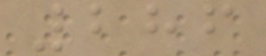286
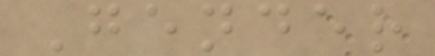Gender
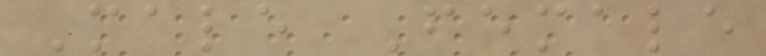Male Female
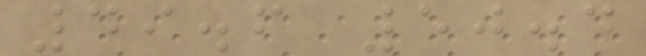49.6 50.4
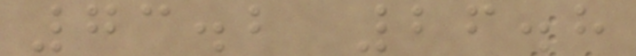73.2 26.8
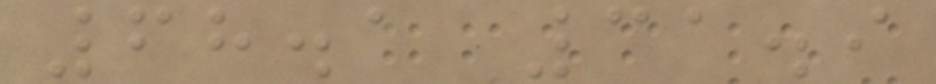68.1 31.9
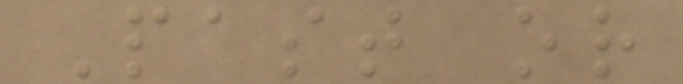Past or
